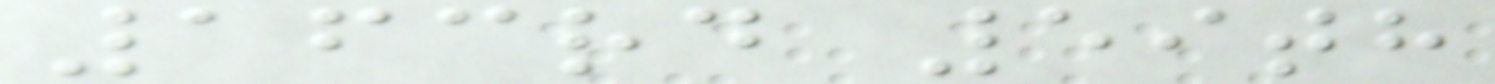163rd 59th
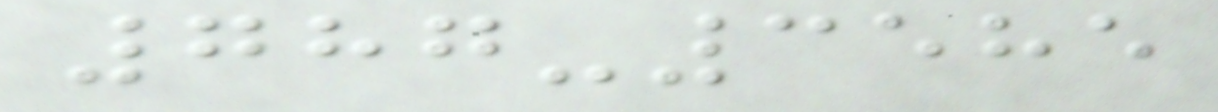787-3585
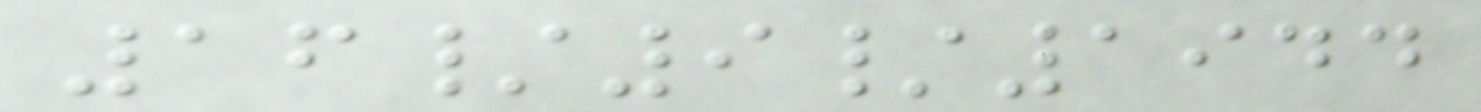16/9/1944
